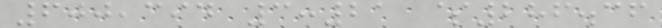600,394 3:21 $286.36
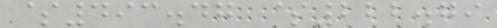$493.47 $222.79
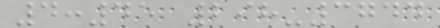4:45 298-3744
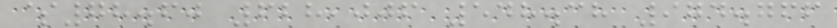$78.60 628,006 548.38 974.766
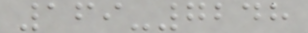169-7248
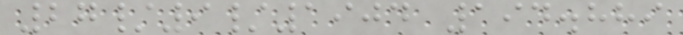27/9/1904 194.889
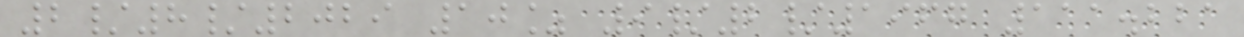2/8/2029 10% 9/2/1967 111.221
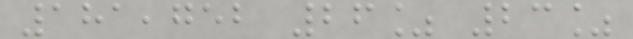181,752 26% 23%
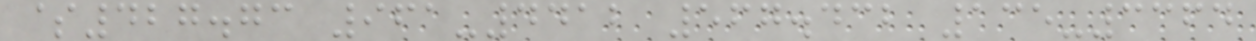$427.73 961-4412 567.432 135-3364
